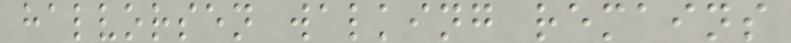halvorsen walking remains
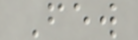Few
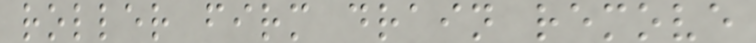roller firm drain remove
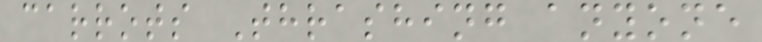carrots Thrashing anyone
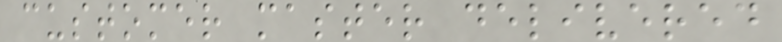customer master delivered
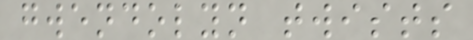gwendolyn twists
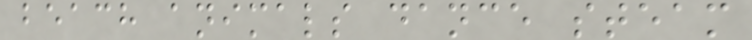beach animals dance steam
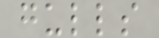gulls
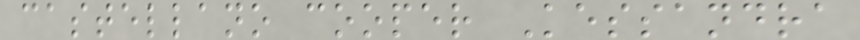castellano cooper Kessandra
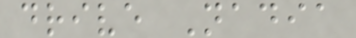drive Nadia
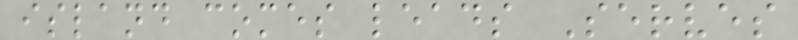island comes leads Serves
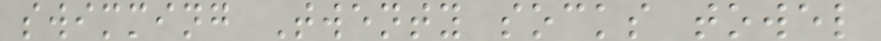swimming Twenty socks towel
